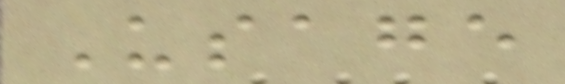Usage
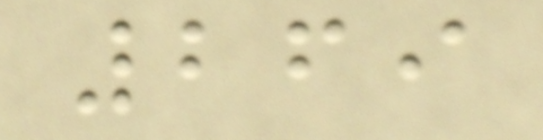269
